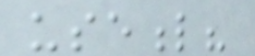useful?
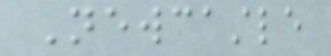Newcastle
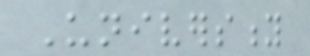University
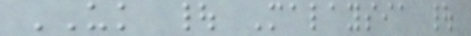UK | Malaysia |
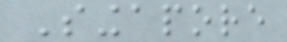Singapore
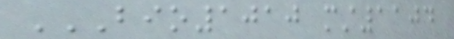BIO1010 MST1104
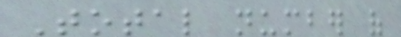Total number of
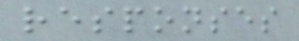responses
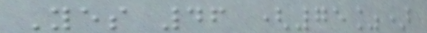Yes 46 (75%)
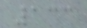133
